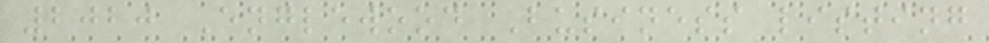2020 Englewood Business listing
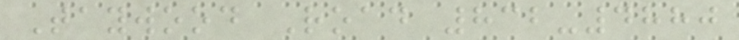Taywood Road 832-4880
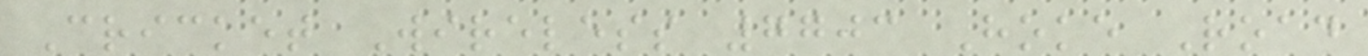Cricket Wireless 7703 Hoke Road
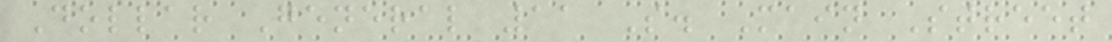Dollar General 11 S. Main Street
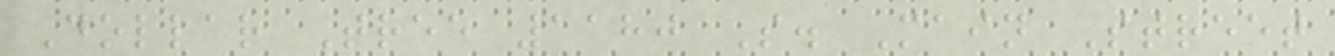Dollar Tree 1180 S. Main Street
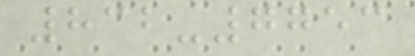832-7753
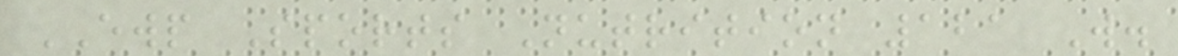EWP Sports Nutrition 121 W.
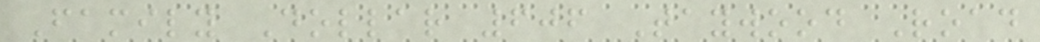Family Dollar 606 Taywood Road
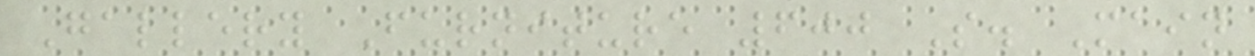Gallery Furniture 600 S. Main
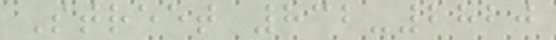Street 832-2820
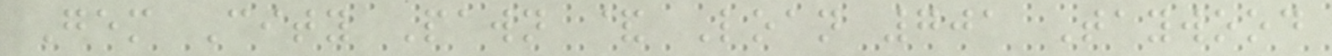Gem City Pawn & Loan 701 Taywood
